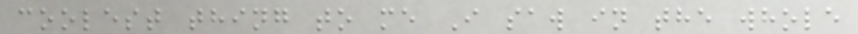coolest thing to me I saw in the whole
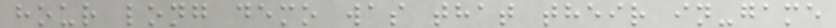hour long demo was that their in-game
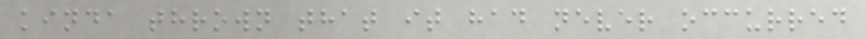kinda thrown that it had never occurred
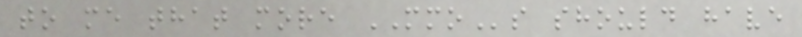to me that more MMOs should have
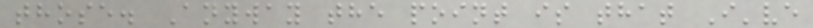those. Anyway the point is that I've
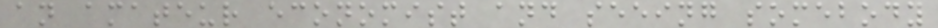an amateur economist and seeing somebody
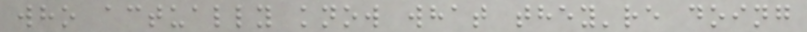who actually know what they're doing
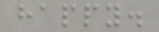happy.
